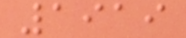1919
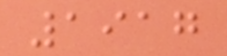1917
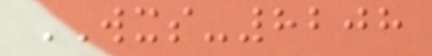WXS-8208
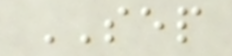SEP
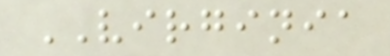VIRGINIA
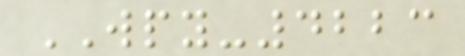WPY-4223
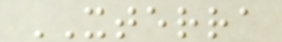XTERRA
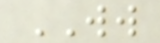WW
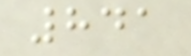841
